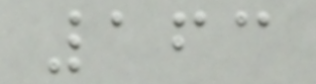163
